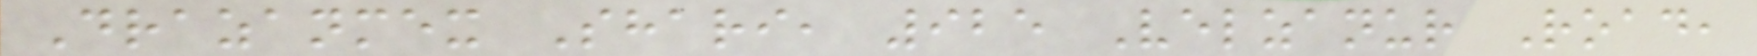Drazanmex Shari, 925 Velzanur Road,
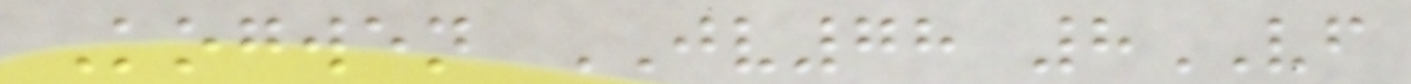Kogwen JV78 8VF
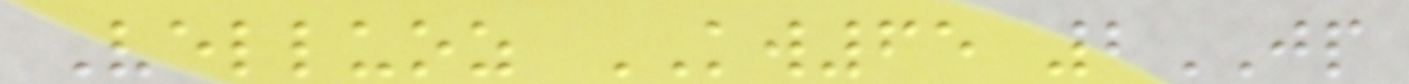Velluoz KW65 2JP
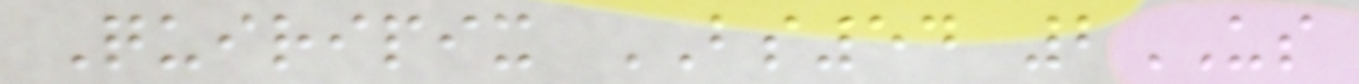Quiripix BS54 2US
